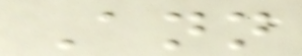Ann
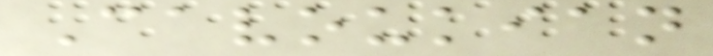Cavoukian
